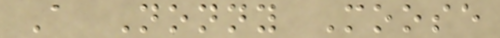A Nonny Moose
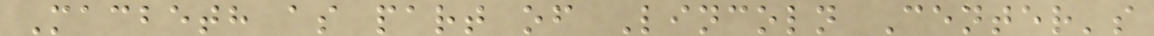Macbeth as part of Lincoln Center's
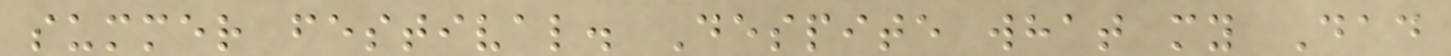summer festival. Despite what my Dad
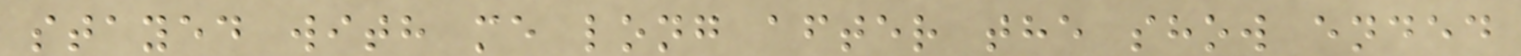stayed with me long after the show ended
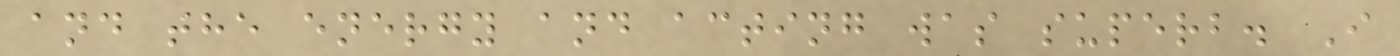and the energy and acting was superb. I
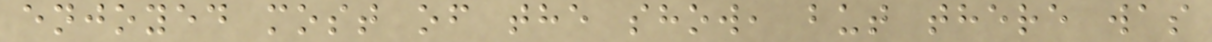enjoyed most of the show, but there was
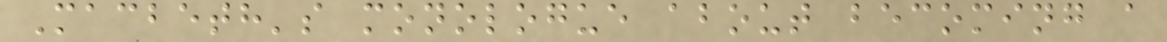Macbeth's monologue about becoming a
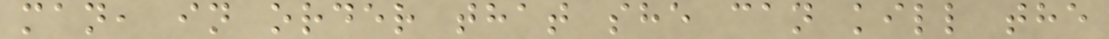man, in order that she can kill the
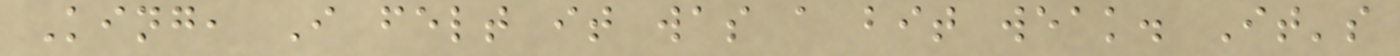King, I felt it was a bit weak. It's
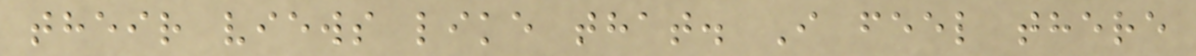their views like that. I feel there
